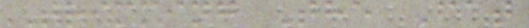Trimming The Fat
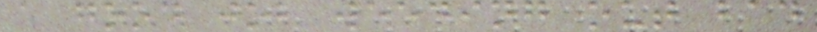a good job weeding out bad
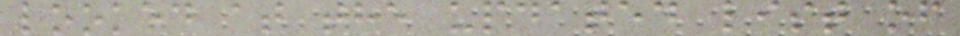looked at the updated list of
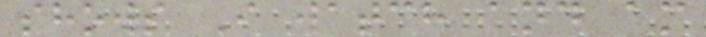shows I watch and am
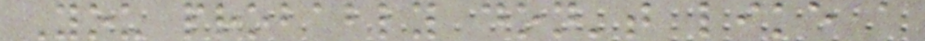You probably don't like a
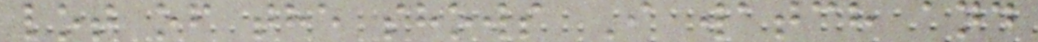lot of the shows I watch and
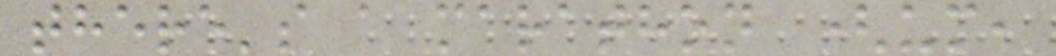there's a marathon (um,
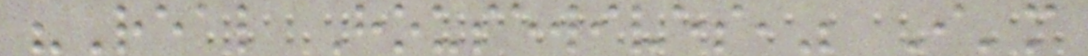"Real Housewives," I'm
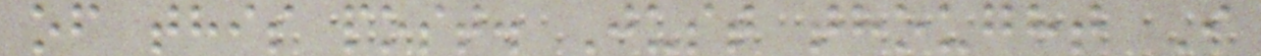of this post. Just thought I
